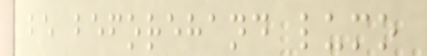be beforehand lumo
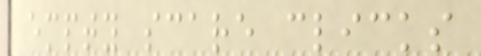empty scare clicks
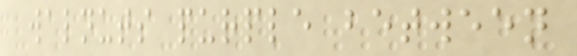walnuts purple between
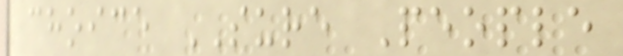choice SURE People
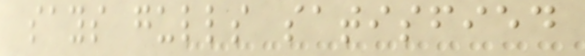says gulls satisfied
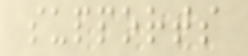supports
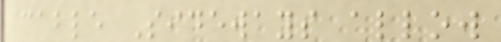cable Sideways allow
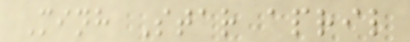Minh Star april
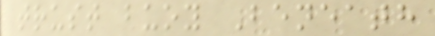trust buoy Beneath
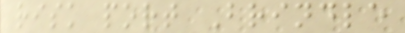risk port Brindle
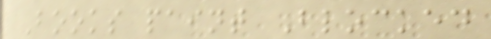Books paint Blocked
